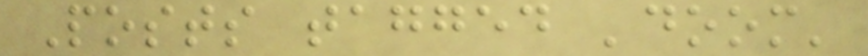Posts tagged 'doom'
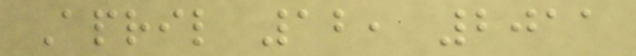April 12, 2011
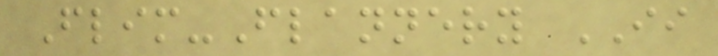Flim-Flannery II
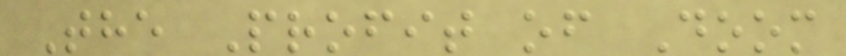The Profit of Doom
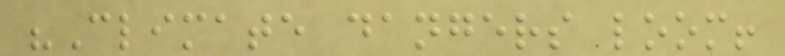"Climate dangers loom!
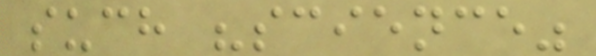such "science"
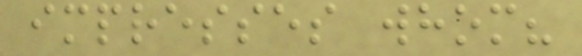impresses whom?
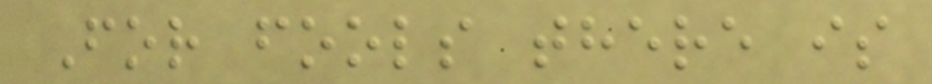For fools there is
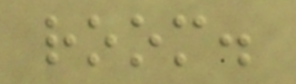room.
